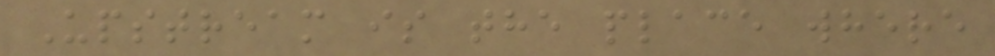Upstream is the place where
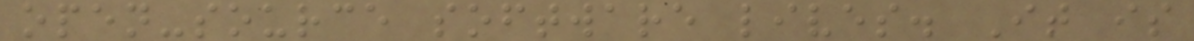open-source software lives. It is
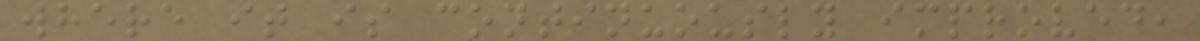where it is continuously improved,
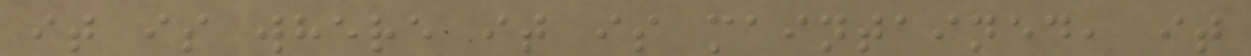it is where it is maintained, it
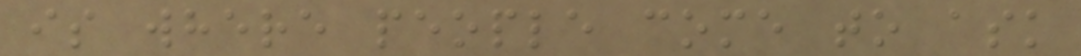is where people come to ask
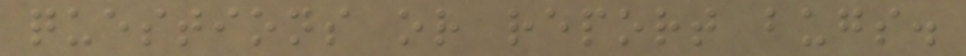questions or report bugs.
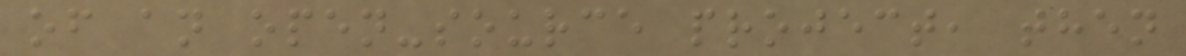of an open-source project, then
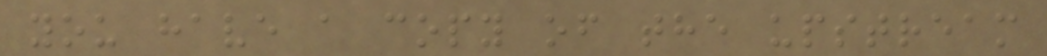you have a copy of the upstream
